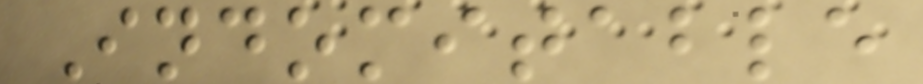Indomitable
